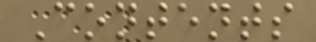Contents
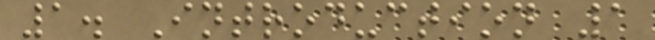1. Introduction 1
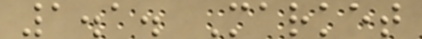1.1. Market
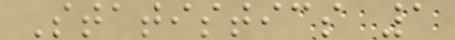Statistics 1
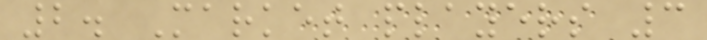2. Market players 3
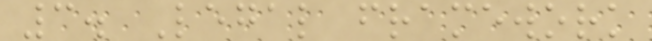3. Legal framework
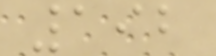192
